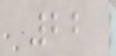22
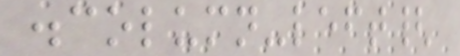.column-left{
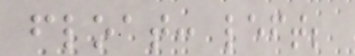float: left;
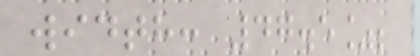width: 47.5%;
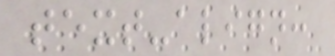text-align:
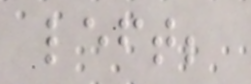left;
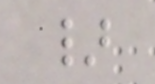}
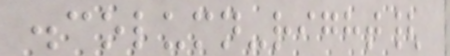.column-right{
